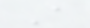A
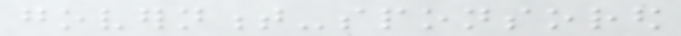government-sponsored
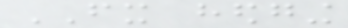FX hedging
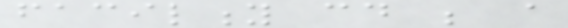facility could be a
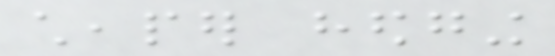cheaper hedging
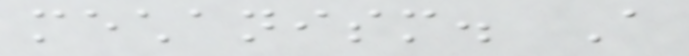mechanism. A
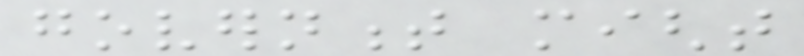government might
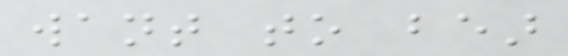want to bear
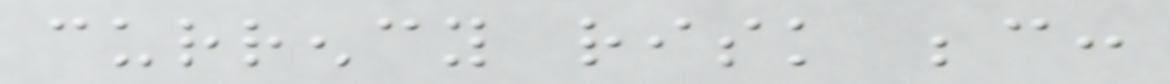currency risk because:
